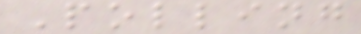Polling
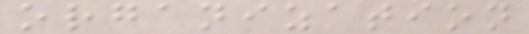organization
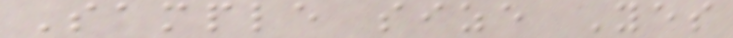Sample size Yes
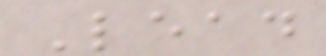Lead
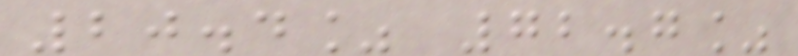20.4% 72.7%
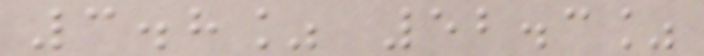3.8% 52.3%
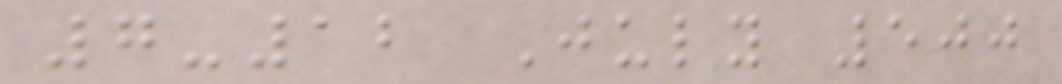7-12 July 500
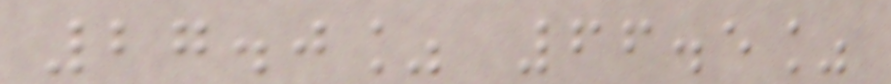27.0% 66.5%
